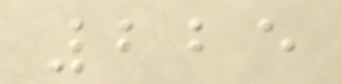225
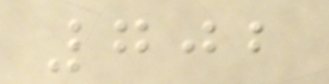702
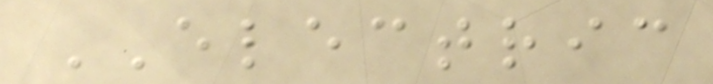ELECTRIC
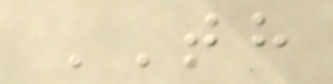TH
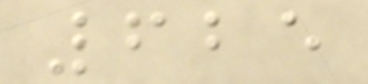625
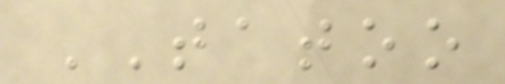TATOO
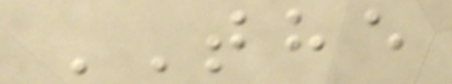THE
